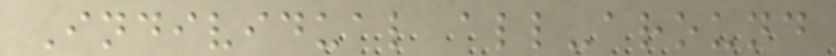Individual all-around
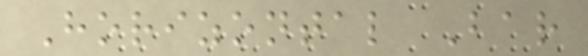Horizontal Bar
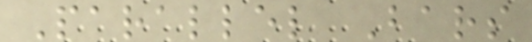Parallel Bars
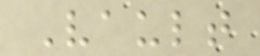Vault
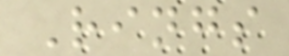Rings
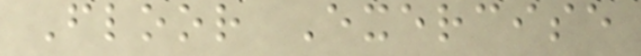Floor Exercise
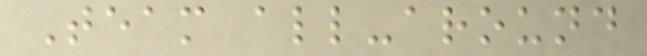Team all-around
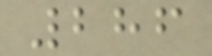286
